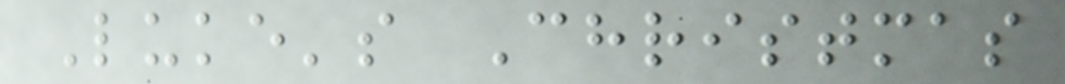Luke's Christmas
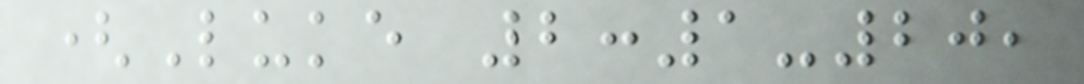(Luke 2:1-20,
